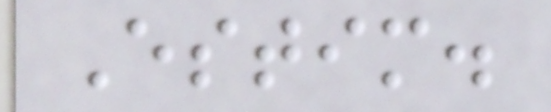Estim.
